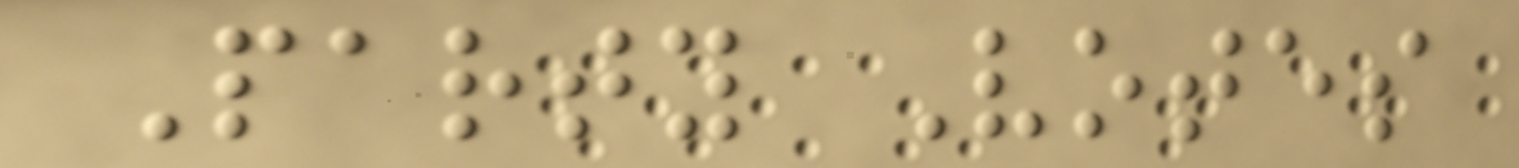Party Votes
